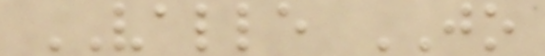VALLE JO
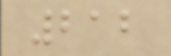212
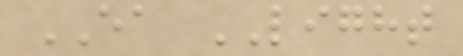EA LIGHT
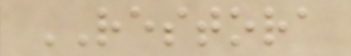RESTORA
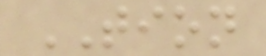TION
